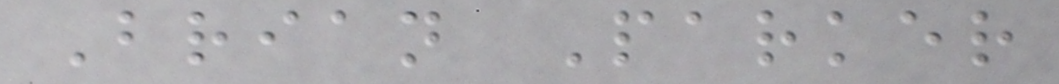Brian Parker
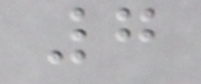7
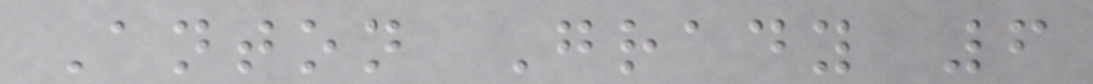Anton Grady 6
